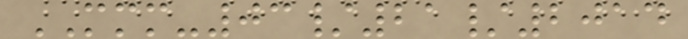MMM-03/21/2014
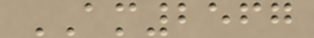AM2567
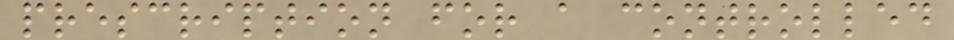prescription for a controlled
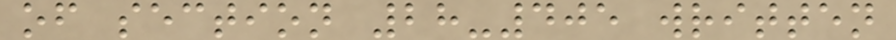of section 28-405 written
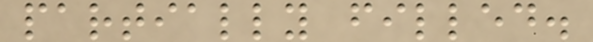partially filled.
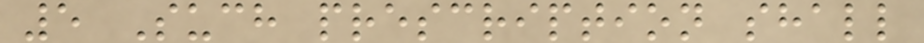5 Such prescription shall
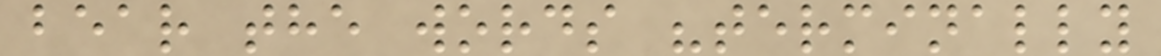bear the words "terminally
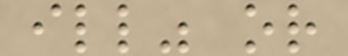ill" or
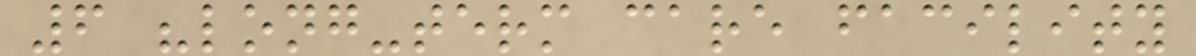6 "long-term care facility
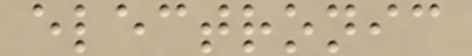electronic
